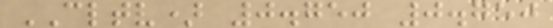CLTV) 0.750 0.750
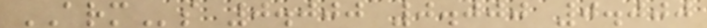ARMs 0.000 0.000 0.000
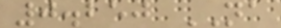0.250 NA
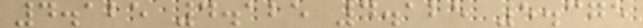4.125 4.125 4.125 5.375
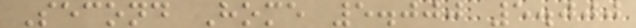Second Home 5.000 5.000
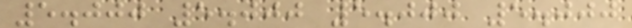5.000 5.000 5.000 5.000
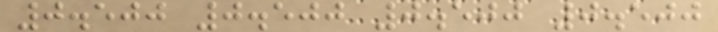0.500 0.500 0.500 0.500
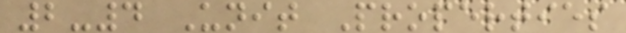2-4 Unit Properties
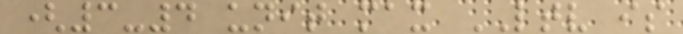(3-4 unit max LTV is
